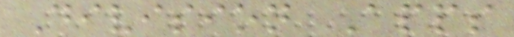Division Apps
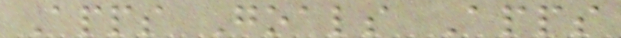Apps Goals Apps
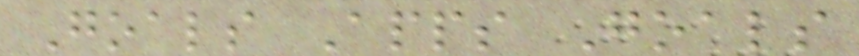Goals Apps Goals
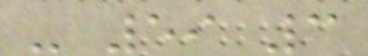- 59 3
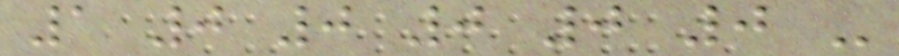1 0 0 0 0 0 -
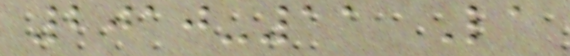2010-11 La
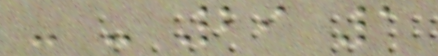- - 29 1
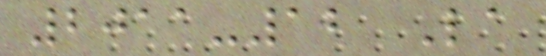2011-12 La
